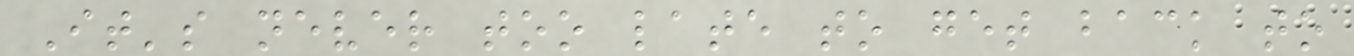It's never too late to get back to
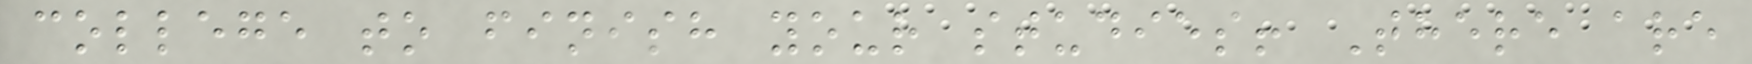college to finish your studies! There are
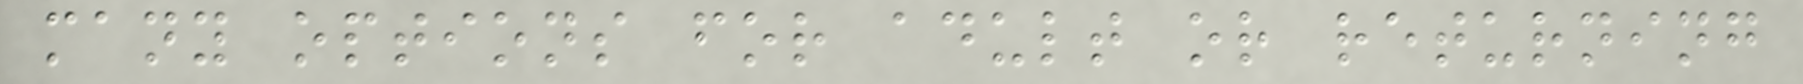many options for adult or returning
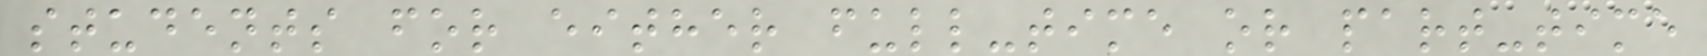students for either full-time or part-time
